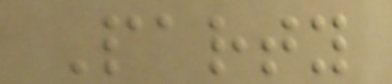Party
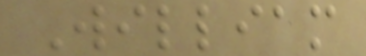William
